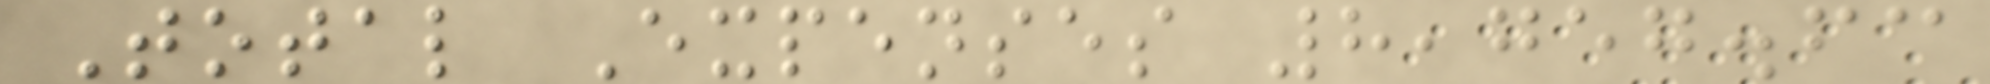Total Expenses 8,757.63
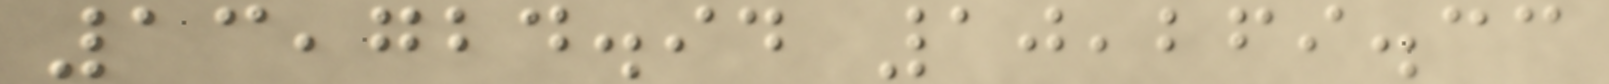13,724.94 10,269.33
